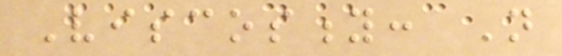Viscosity: Not
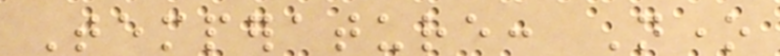Temperature: None
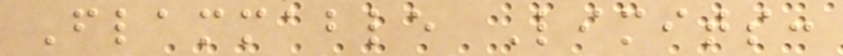Flammable Limits:
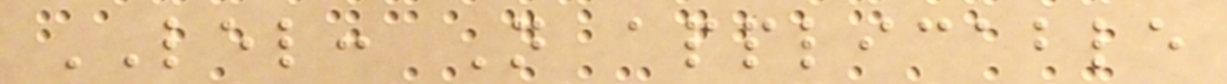LEL: Not applicable
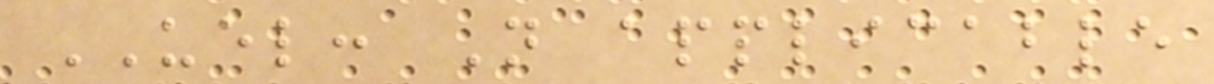UEL: Not applicable
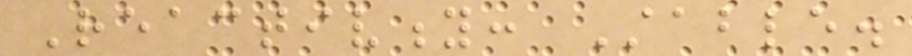Reactivity: Stable.
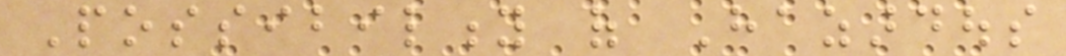Possibility of Hazardous
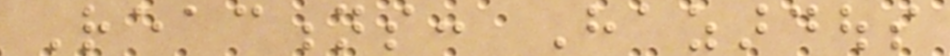Reactions: Hazardous
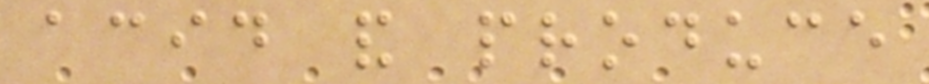acid and produce
